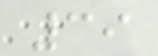39
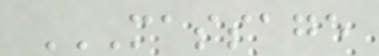MASSAGE
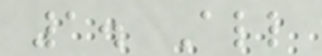1. All
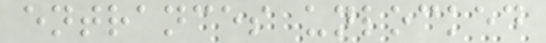entrances unlocked
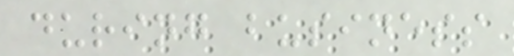during business
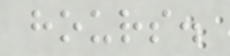hours.
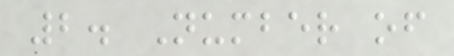2. Number of
